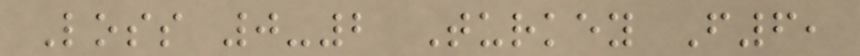Loss 0-2 Turkey F6,
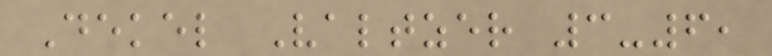Dekel Valtzer 3-6,
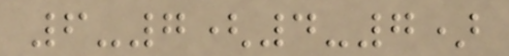6-7(4-7)
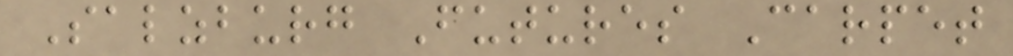Salzburg Futures Carpet
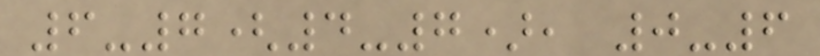6-7(4-7), 0-6
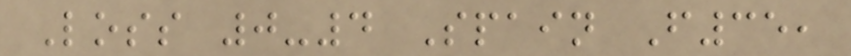Loss 0-4 Spain F35,
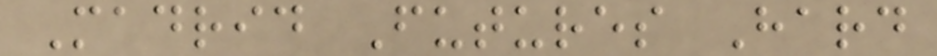Madrid Futures Hard
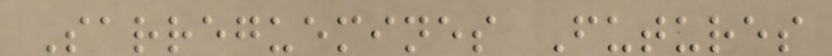Sarreguemines Futures
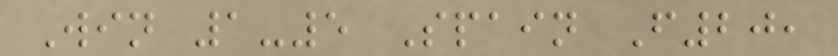Win 1-5 Spain F20,
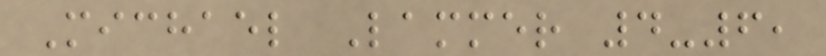Michael Lammer 4-6,
